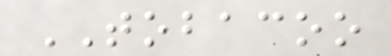TOBACOO
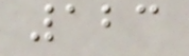123
